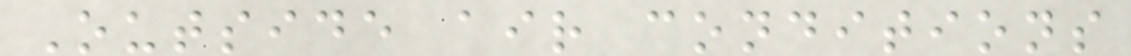Outside air conditions
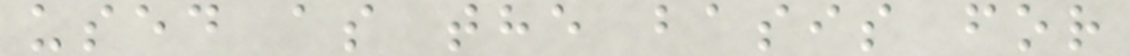used as the basis for
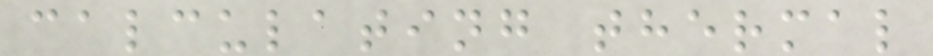calculating thermal
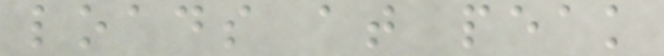loads at peak
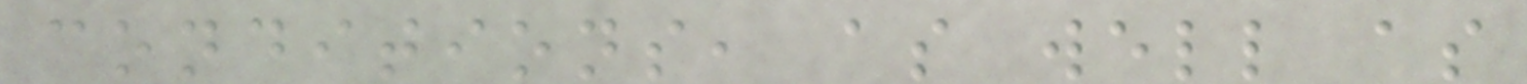conditions, as well as
